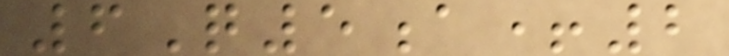6Q5a+2
